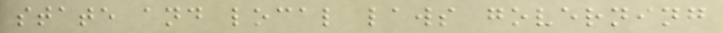state and local laws governing
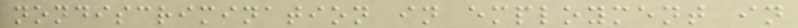nondiscrimination in employment in
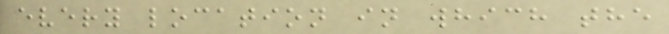every location in which the
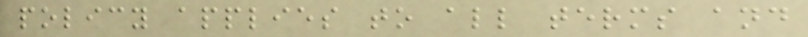policy applies to all terms and
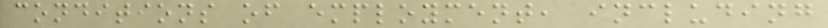conditions of employment, including
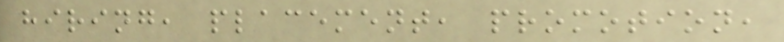hiring, placement, promotion,
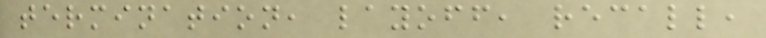termination, layoff, recall,
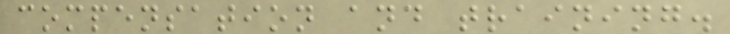compensation and training.
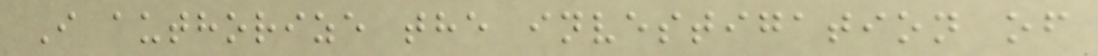I authorize the investigation of
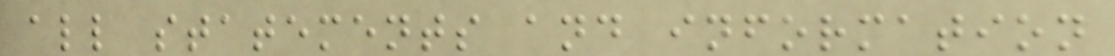all statements and information
